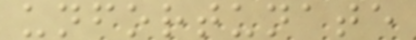unfortunate
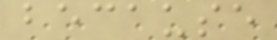because
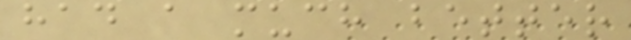had a much better
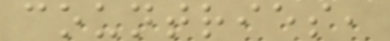countries,
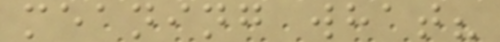meaning what?
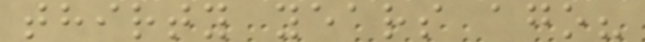thirty years ago?
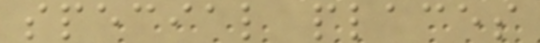special places
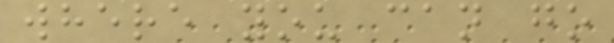where you can go
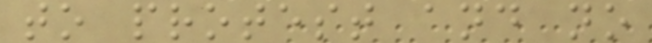to protest and no
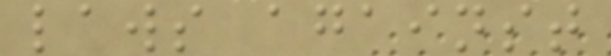laws against
